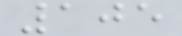105
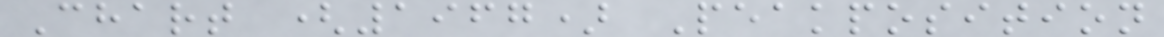Chart (1967) Peakposition
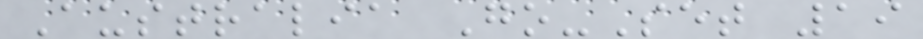Australia Go-Set 19
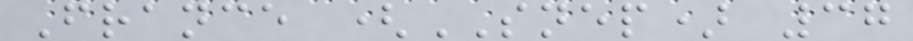France (SNEP) 37
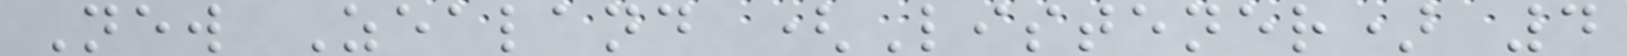New Zealand (Listener) 4
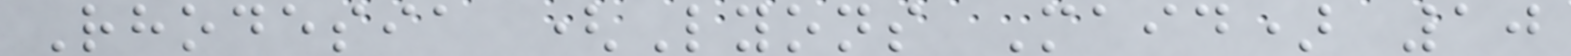Rhodesia (Lyons Maid) 10
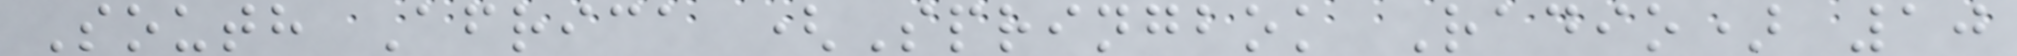South Africa (Springbok Radio) 10
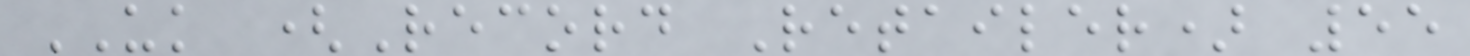UK (Record Retailer) 55
